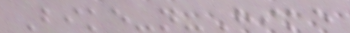Bike-n-Hike
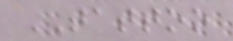TATTOO
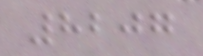8207
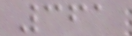361
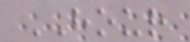HOUR
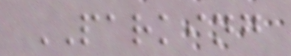PARKING
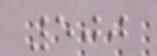500
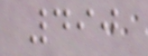490
